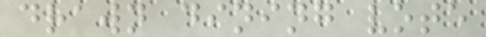drawn dining vote
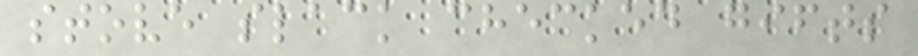stove slack checked gifts
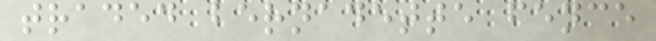traded bernadette fence
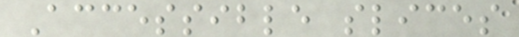Accessible slices
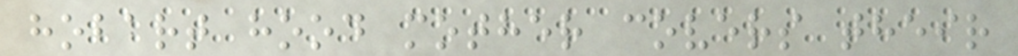hobart hood mother covers their
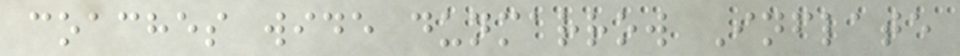coaches wide dunmarrow Inflate
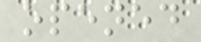opened
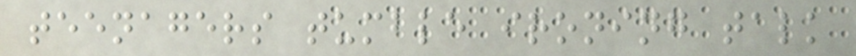teenagers tumble ironing talk
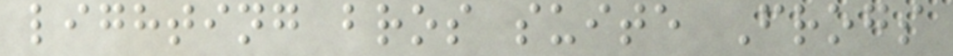lighting bros suite Frogs
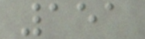151
